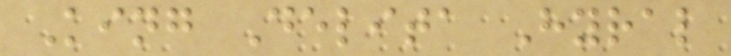King Delita Hyral
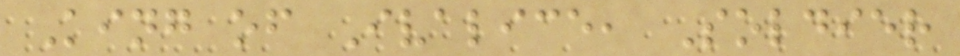King of Ivalice, Soldier
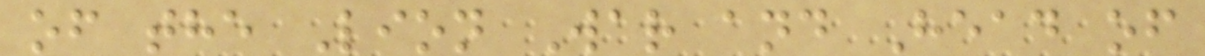of the Lion War and Head of
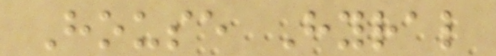House Hyral
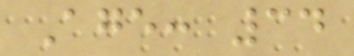Age: 34
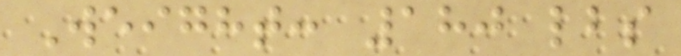Weight: 180 lbs
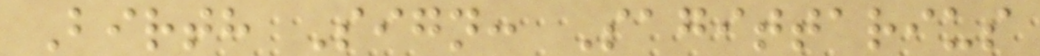Birth Sign: Sagittarius
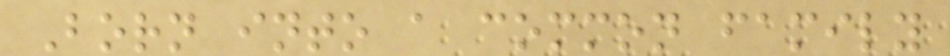Born into a common family
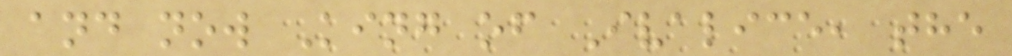and now King of Ivalice, the
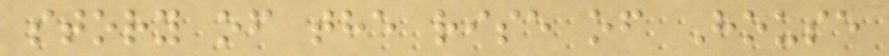story of the rise of House
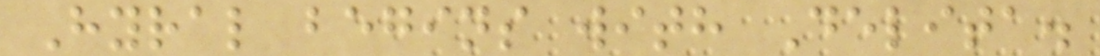Hyral begins with Delita.
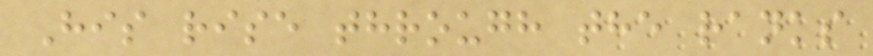His rise through the ranks
